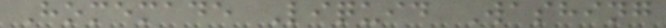Homemade Liquid Washing
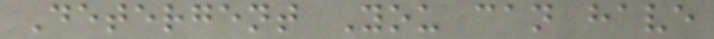Detergent You can have
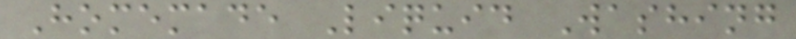Homemade Liquid Washing
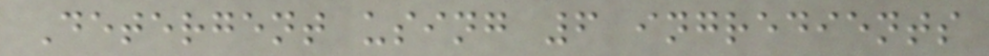Detergent using 6 ingredients
